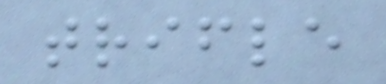trifle
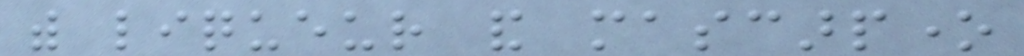with liqueur and mascarpone
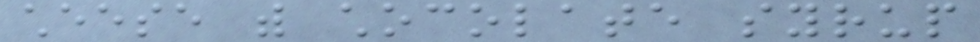cheese with chocolate syrup
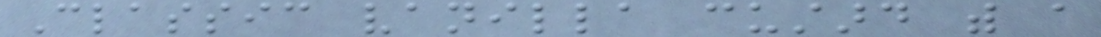Classic vanilla custard with a
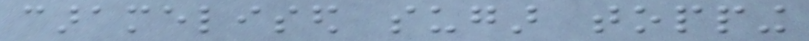caramelised sugar topping
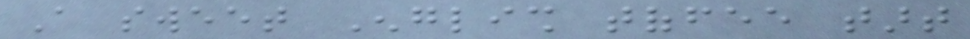A sweet English toffee tart
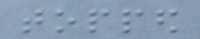topped
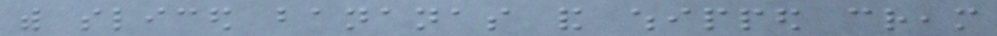with sliced bananas and whipped cream
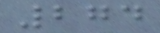274
